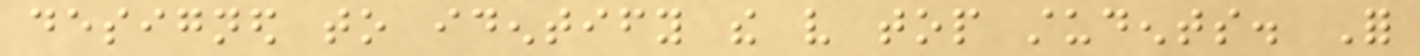designed to identify the very top students. For
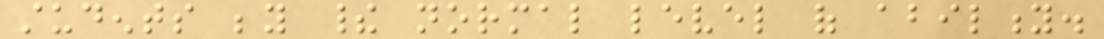students beyond their normal level of ability.
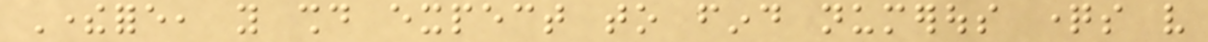Therefore, you should expect to find numerous questions very
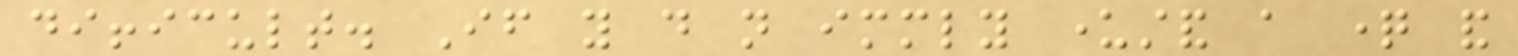difficult. If you do not immediately understand a question and
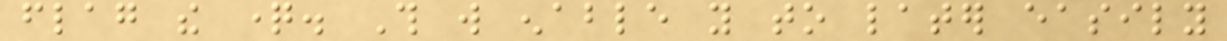flag the question. This will enable you to later easily
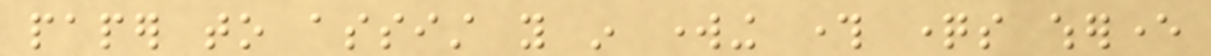paper to assist you in working through questions wherever
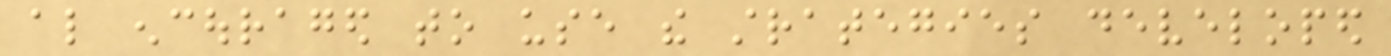also encouraged to use the strategies developed
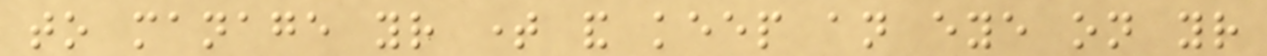to manage your time and keep an eye on your
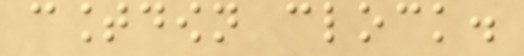countdown clock.
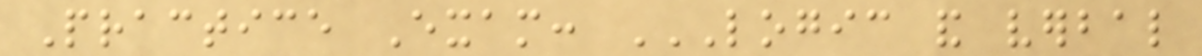Practice Exam: LOGIC AND VERBAL
